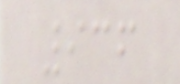936
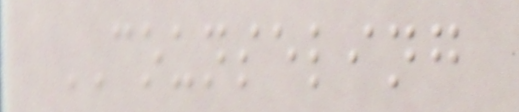COUNSELING
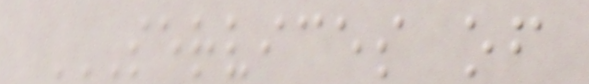SERVICES OF
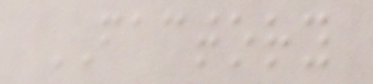FACTORY
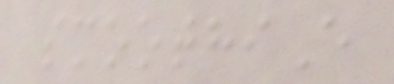smoothiE
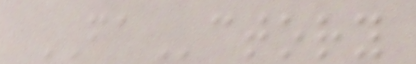FActory
